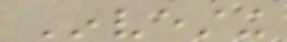Investing
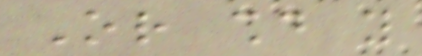Or should you
